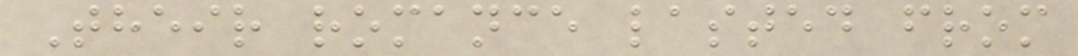Their romance lasted from
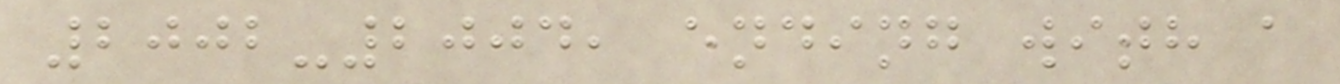2002-2004, ending with a
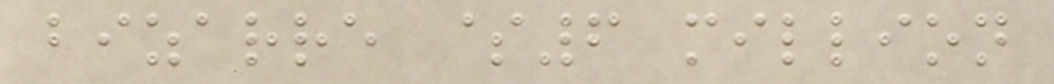bizarre $6 million
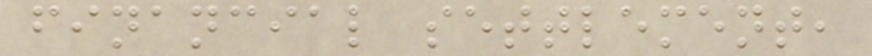financial settlement,
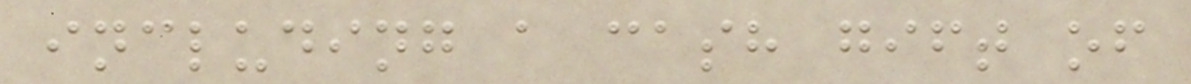including a cash gift of
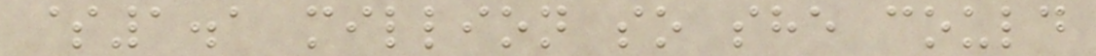$1.1 million so she could
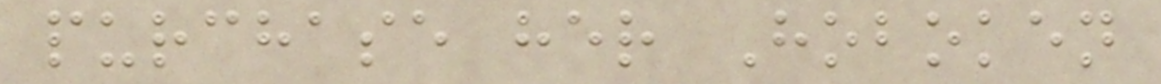purchase her Hoboken
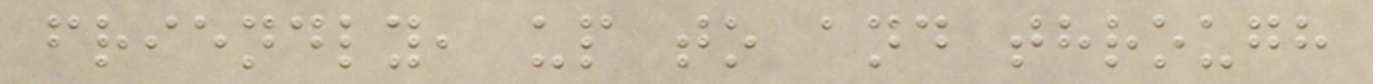friendly, up to and through
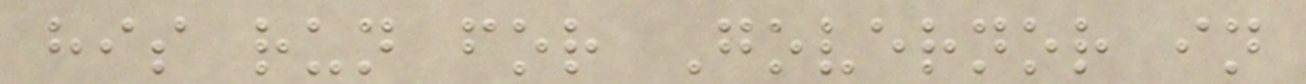his run for Governor in
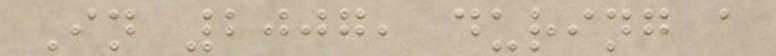In 2007, during a
